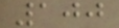100
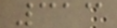313
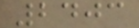2403
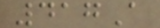417A
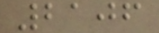2106
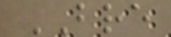BRE
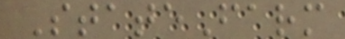StateFarm
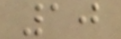10
